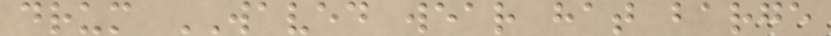drum WAVED wear hat barge
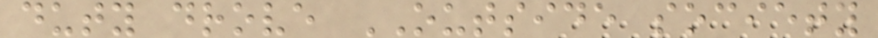duty drove OUTSIDE society
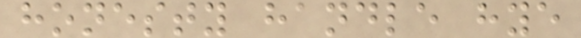honesty handle hye
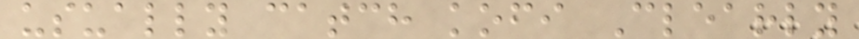usually catch kofi Clearly
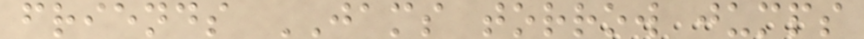friends JAMS torrow jumps
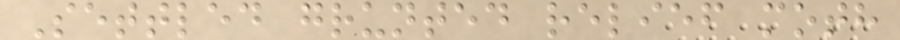Settled grunted relief moth
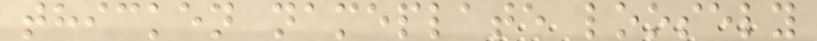thicken nameplate loosely
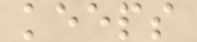keeps
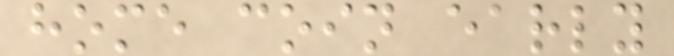home coin early
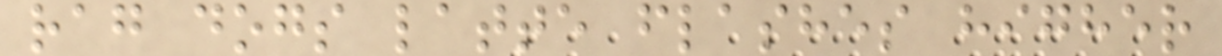rag dogs latte flashes higher
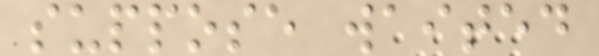suppose waited
